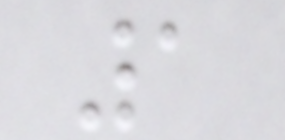1
